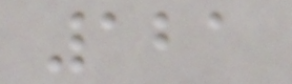121
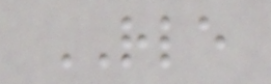RLE
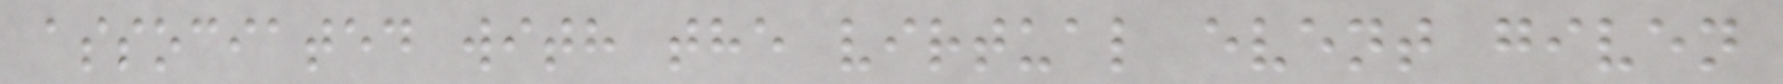associated with the virtual event given
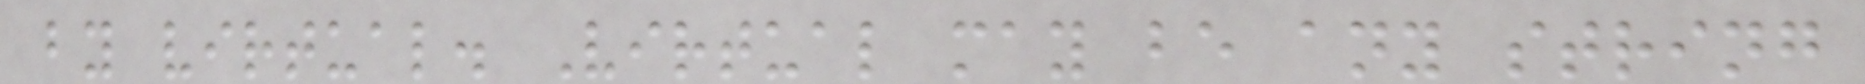by virtual. Virtual may be any string
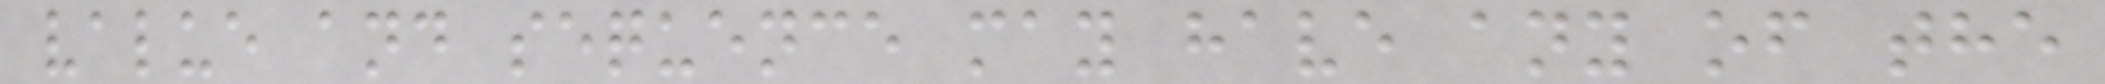value and sequence may have any of the
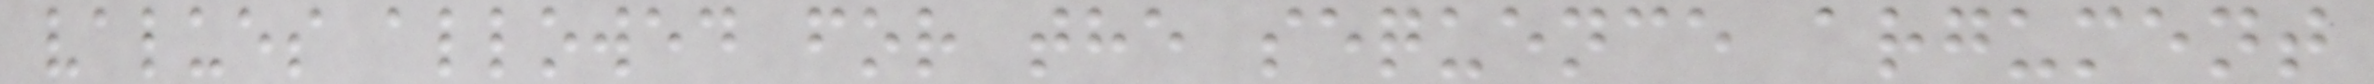values allowed for the sequence argument
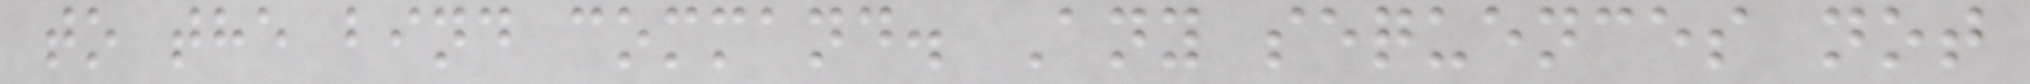to the bind command. Any sequences not
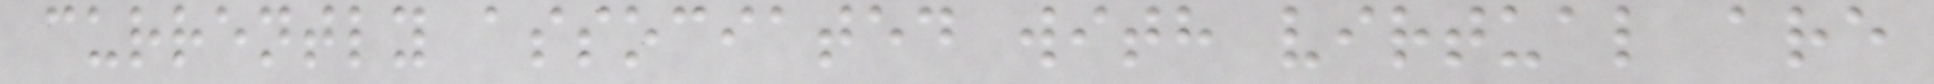currently associated with virtual are
